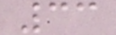33
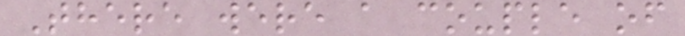There were a couple of
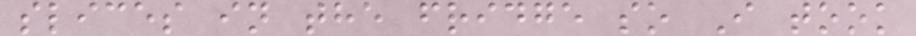slices in the fridge so I took
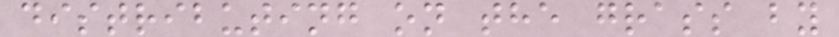distributing on the grass by
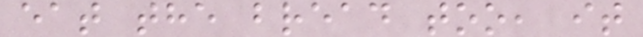eat the bread too, it
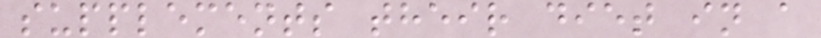supplements their diet in a
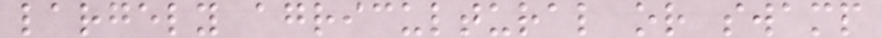largely agricultural or swamp
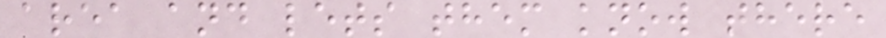area and lets them know there
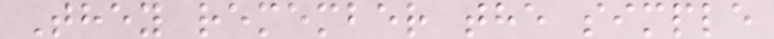They remember the simple
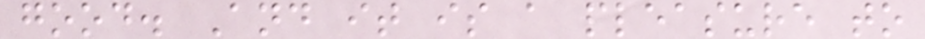good. And it is a pleasure to
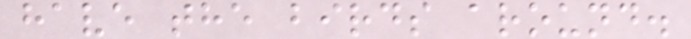have the birds around.
